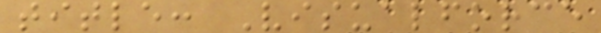title: Visualforce
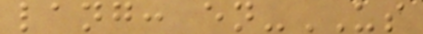lang: en-US
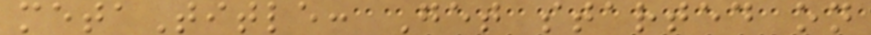metaTitle: Get started on
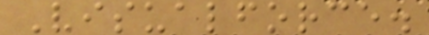Visualforce.
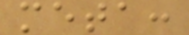meta:
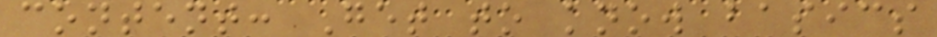content: Get to know basics
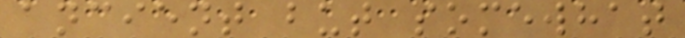ancient but somewhat
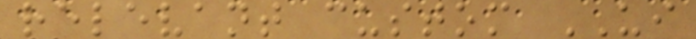relevant custom UI
